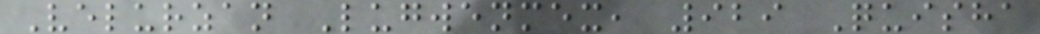Velurzan Lugwenmex, 929 Quisha
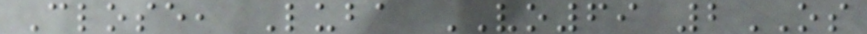Close, Luba VO69 2OS
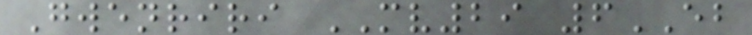Gwenriri MV29 6EB
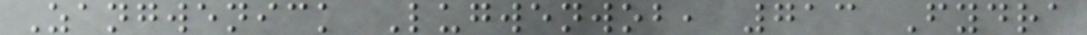Zangwenick Lugwenwob, 713 Fydra
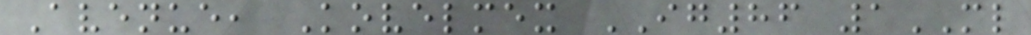Avenue, Kovelmex IG86 1ML
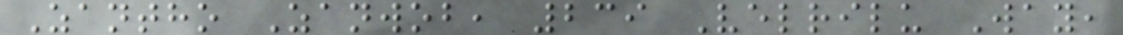Zantho Zanwob, 239 Velrilu Way,
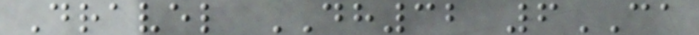Dravel DH32 6CA
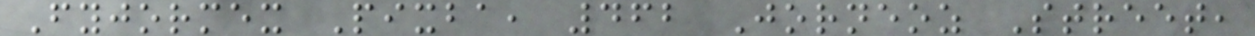Fyjormex Pixba, 462 Jorneoz Street,
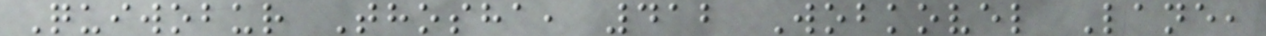Quiwobur Thosha, 412 Wobkovel Lane,
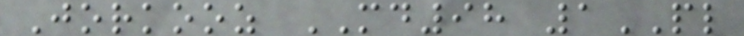Jorkooz MD98 1PL
